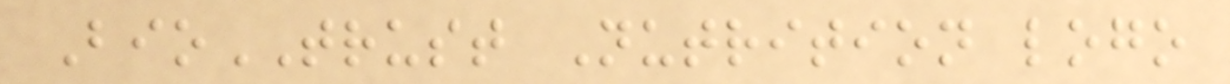BioTRUST Nutrition logo
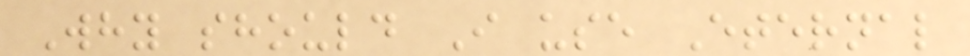Why should I use Eternal
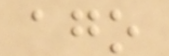ago
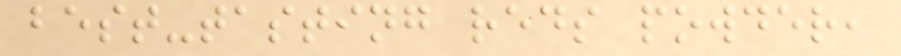best-tasting reds powder,
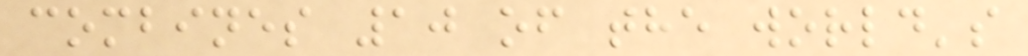combines 10 of the world's
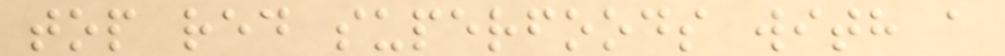top red superfoods with a
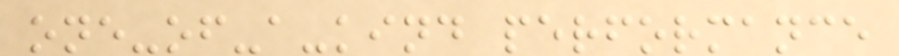one-of-a-kind performance
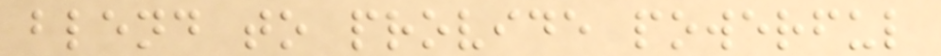blend to provide powerful
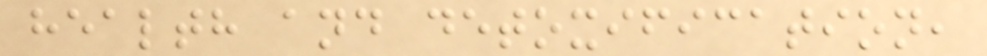health and detoxification,
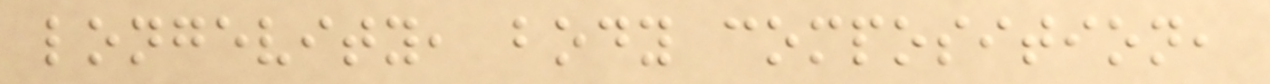longevity, body composition,
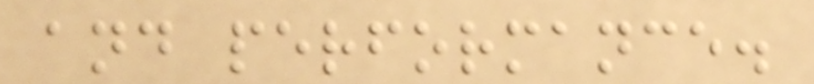and performance.
